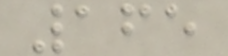165
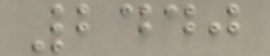2440
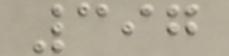397
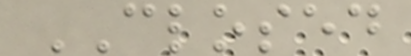CLOSED
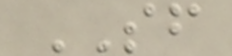SF
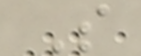S
